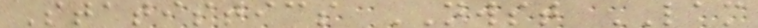Statistics NWST LAM
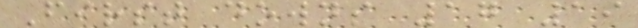First downs 17 19
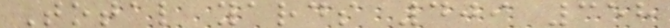Total yards 409 358
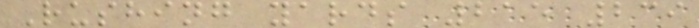Rushing yards 215 239
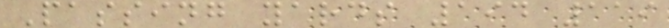Passing yards 194 119
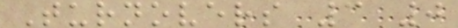Turnovers 3 0
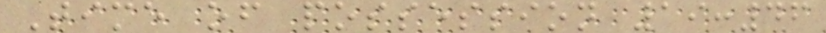Time of possession 19:46
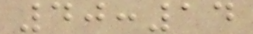40:14
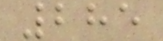285
